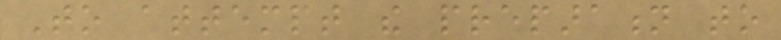To attempt the preparation to
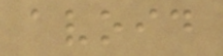avoid
